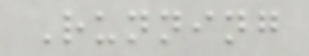Running
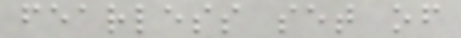fearless set of
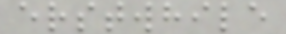erstwhile
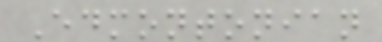Edmontonian
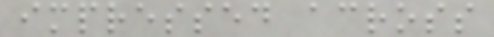impressed across
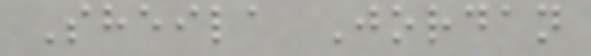Sheila Jordan
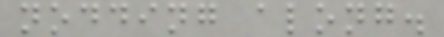nodding along.
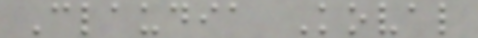Claudia Koval
